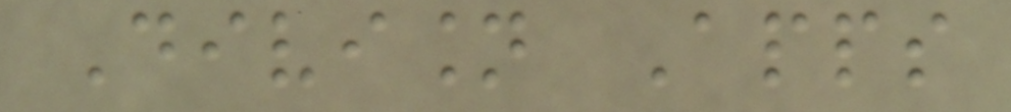Division Apps
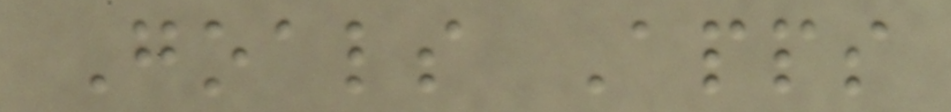Goals Apps
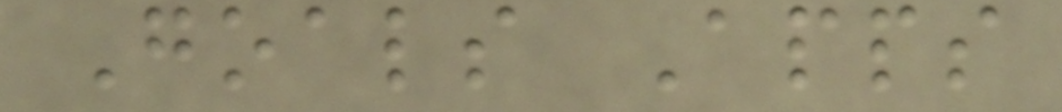Goals Apps
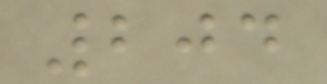204
